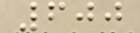600
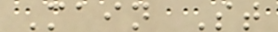Main St
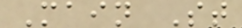Main St
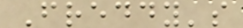Freddy's
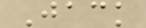Jack
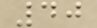40
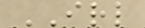IRL
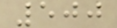500
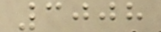3008
